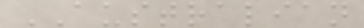AUSTRALIAN
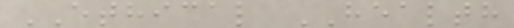ETHICAL HEALTH
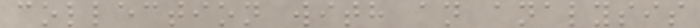collection with an analysis
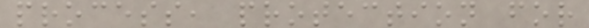process, protection for
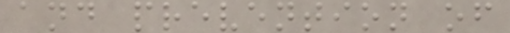and prevention of
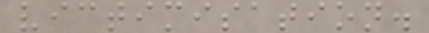victimisation.
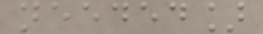needed]
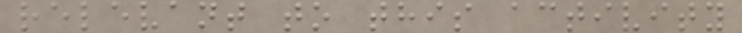relevant to this activity
